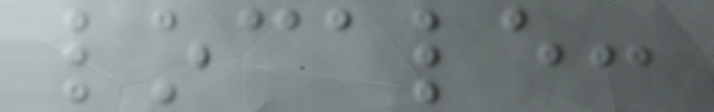locale:
